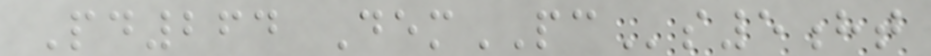Pd264 DemPCs5ht
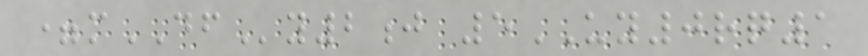=mDFy2j 5UY0rq1
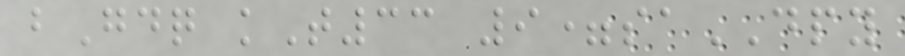bGdq kT33 9=saDPY
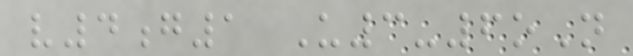v4g1 U3-6oN
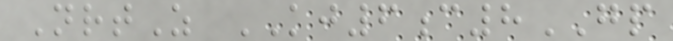NrtZ KJ6c8GP
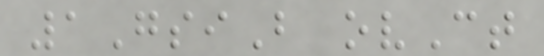1GsiB ovCt
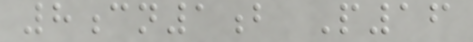8cn1b P16
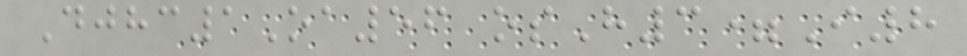Djhc1Oa56 osH3=I8
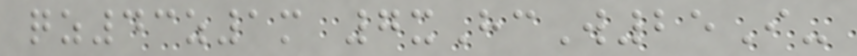qz43z1m 7xHcW25I-
